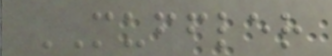MUFFLER
